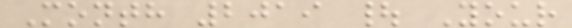Month 2019 | Your
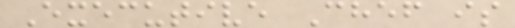Executive Chef is
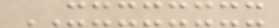XXXXXXXX
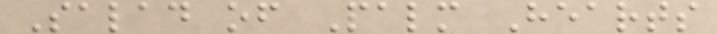Salad of Palm Hearts
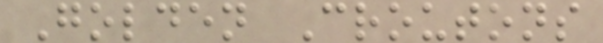Golden Croutons
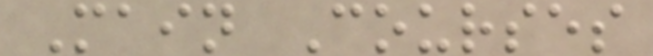Main Courses
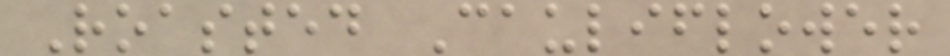Roasted Cauliflower
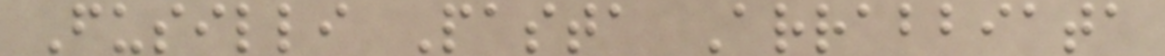Fusilli Pasta Arrabbiata
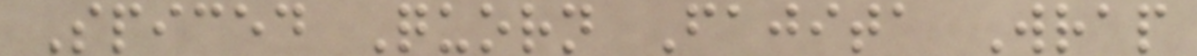Spiced Quorn Fajita Wrap
